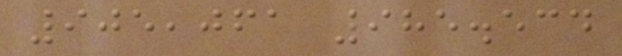905,061 985.534
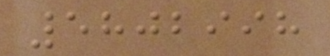5802998
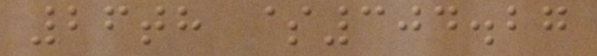26th $304.27
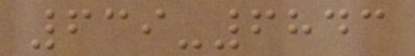639-6843
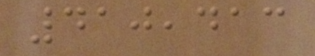410,413
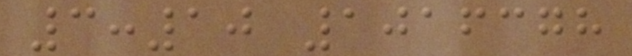3:10 1016378
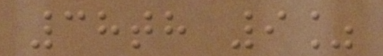38th 9%
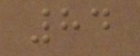84
